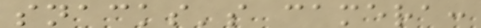snacks's camera:
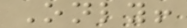Only!
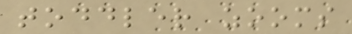toddler zooms
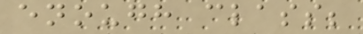enough class;
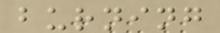burning
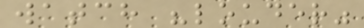watch "louder"
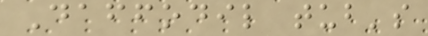Daffodil tub's
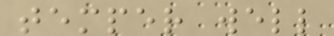temper well
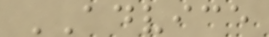ADVICE
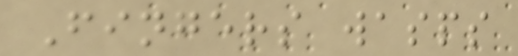Fingers wasps
